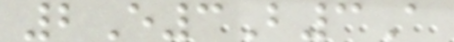2E3B3A
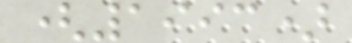(1993)
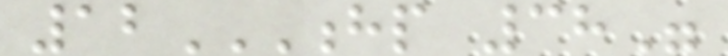12HP 38"
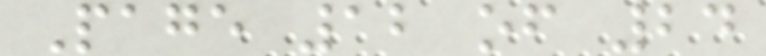Page 12 of 24
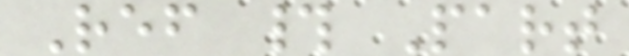Ref # Part
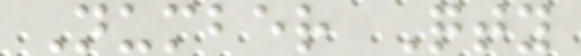Number Qty
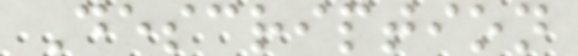Description
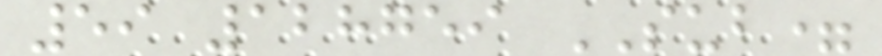59 128759 SUB=
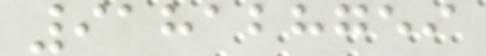918128759
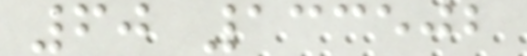60 133502
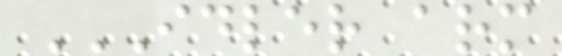IDLER ARM
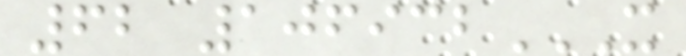62 106932X
